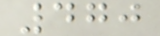470
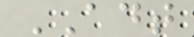ADT
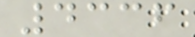4336
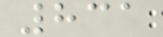831
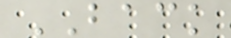BACK
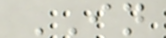IN
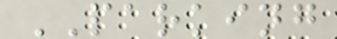PARKING
